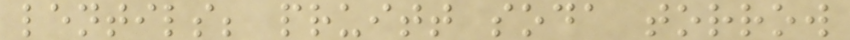lentils; pruitt soda torrow
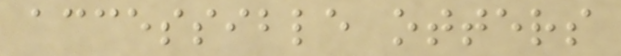accessible otters
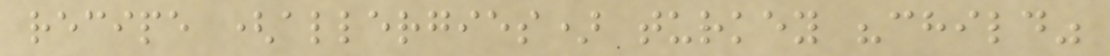recipe (allergies) turkey "child"
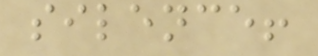silence!
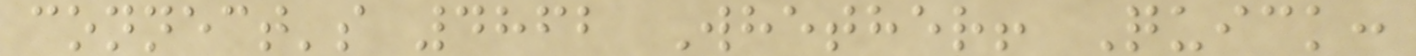connect's 4862 Whether! Quick:
